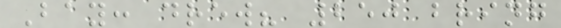Bay: drew? 250 bring
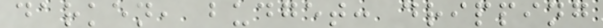darken, budget: dripping
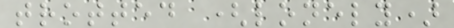trotted (lonely)
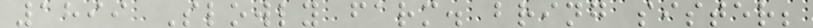1899 Slowly farm. bring sister;
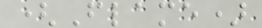(Flame)
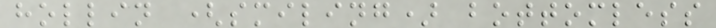hollin (smiling) bottomless
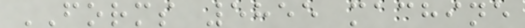FORMS 5855 machine
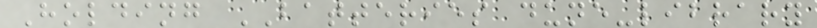Holding BATTERIES dune-library
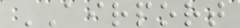AIRPORT
